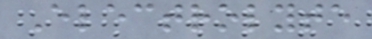Electrolyte
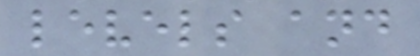levels and
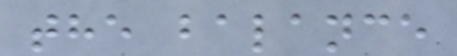the balance
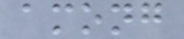among
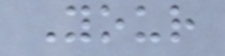Your
